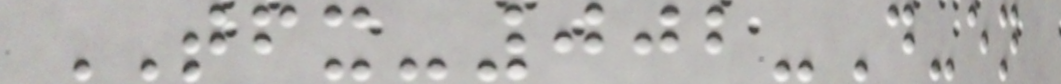TFX-002-D-en
